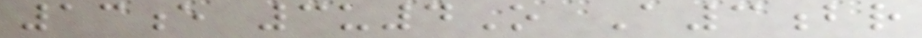13e 3u4O A3br
